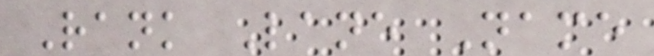Rank Lane Name
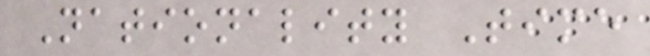Nationality Time
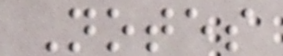Notes
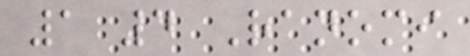1 4 Ranomi
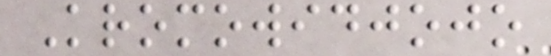Kromowidjojo
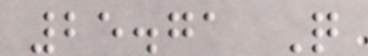25.71 Q
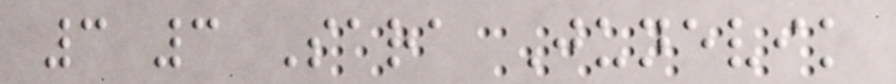3 3 Sara Junevik
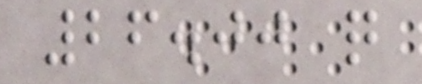26.00 q
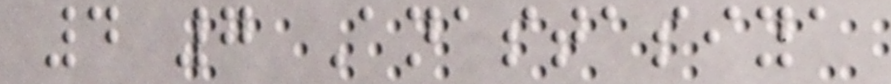4 7 Anastasiya
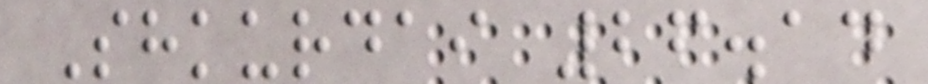Shkurdai 26.14
